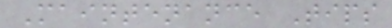Maintenance Tips
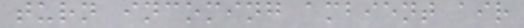turn incoming ambient air
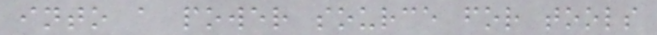into a power source for tools
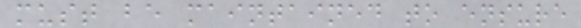must be maintained to ensure
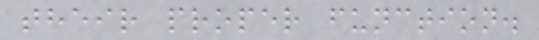their proper function.
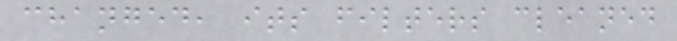changed, its filters cleaned
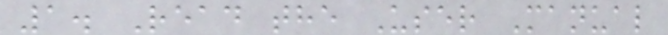1. Read the User Manual
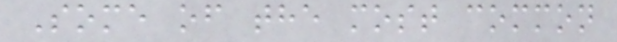Some of the most common
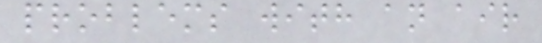problems with an air
